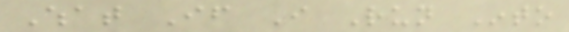What If I Run Into
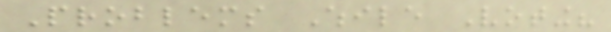Problems While Voting?
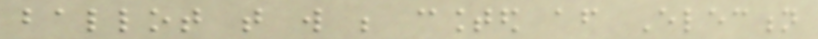ballot that will be counted after Election
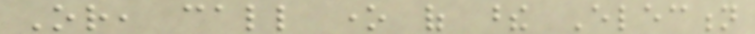Or, call one of these Election
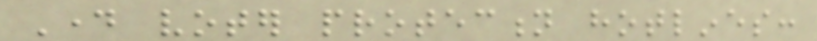Day voter protection hotlines:
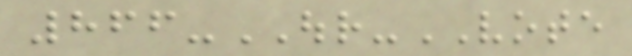866-OUR-VOTE
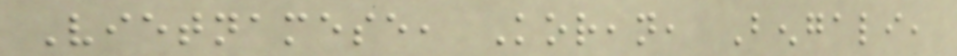Vietnamese, Korean, Bengali,
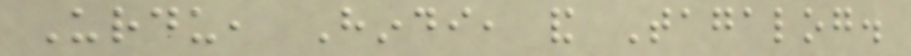Urdu, Hindi, and Tagalog.
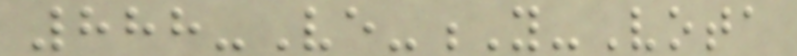888-Ve-Y-Vota
